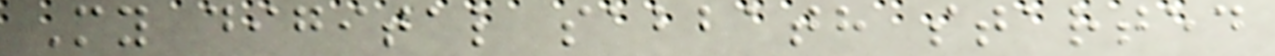My digital sabbath started
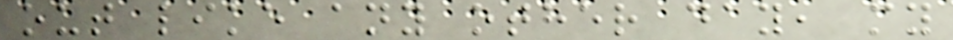out like any other day, my
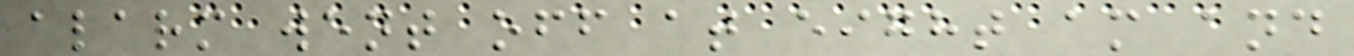alarm went off at eight am and
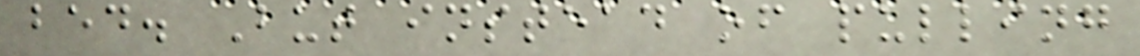bed. But instead of pulling
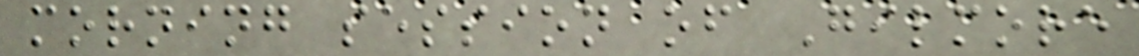morning session of Gilmore
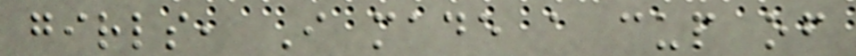girls, I made a cup of
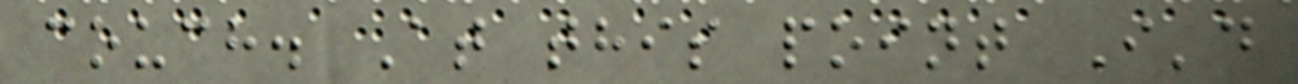couch. At this point I'd
